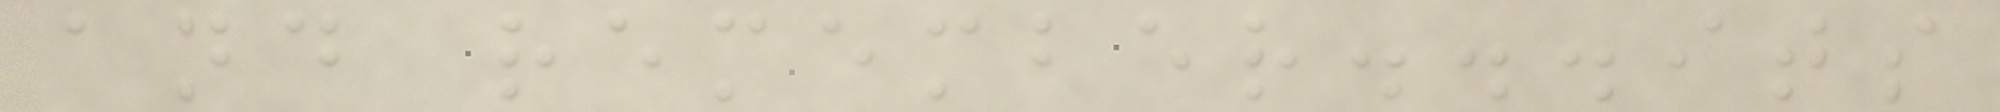and remember...its
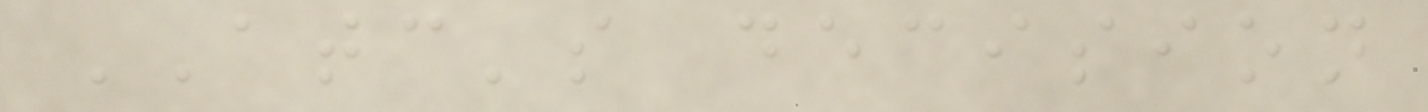ATC's decision
